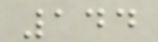144
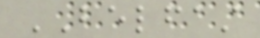BELFAST
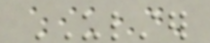ULSTER
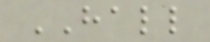HALL
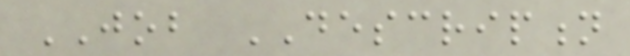JOB DESCRIPTION
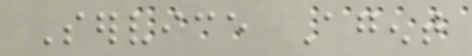Service Agent
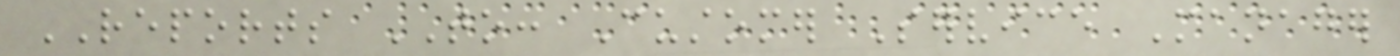REPORTS TO: Customer Service Manager
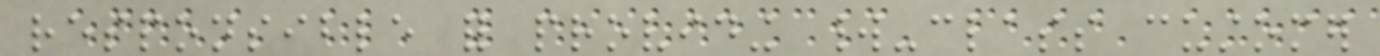responsible for providing world-class customer
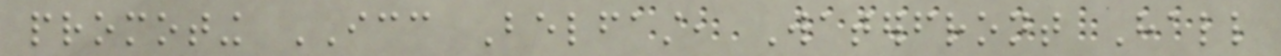promoting ICC Belfast, Waterfront Hall
